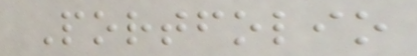Portfolio
